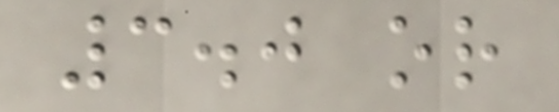3.0 or
